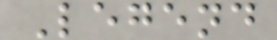Legend
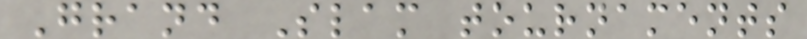Grand Slam tournaments
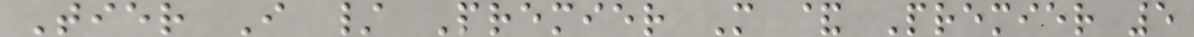Tier I / Premier M & Premier 5
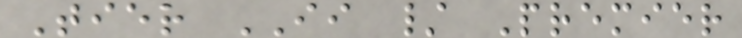Tier II / Premier
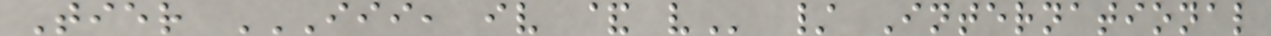Tier III, IV & V / International
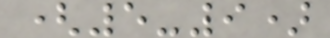(5-9)
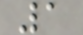1
